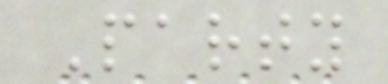Party
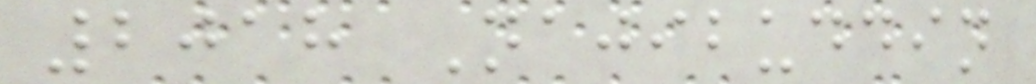2018 Najibuddin
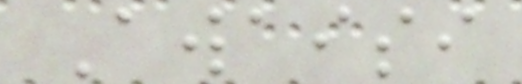Awaisi
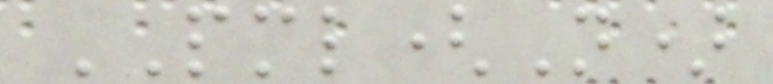PML(N)
